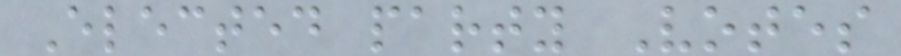Elected party Votes
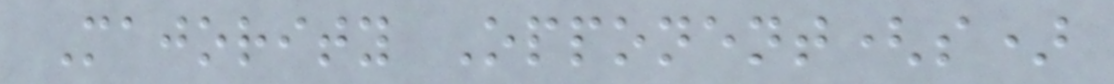Majority Opponent(s)
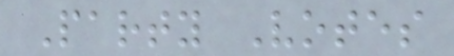Party Votes
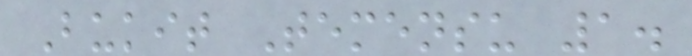Bukit Temensu 1.
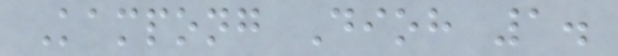Kampong Dioh 1.
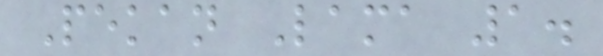Pekan Lama 1.
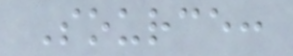Source:
